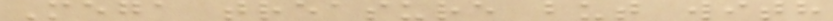Mega treasure but with
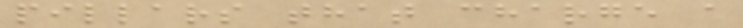pillars that charge a
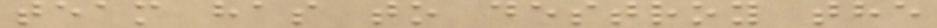team has to destroy the
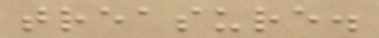treasure.
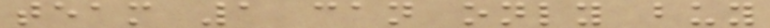team 1 can only buy
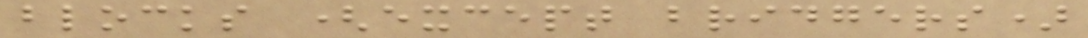blocks (except bridgers)
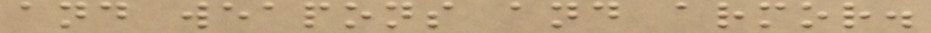and weapons and armor.
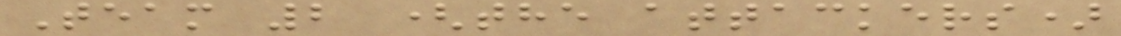Team 2 (the attackers)
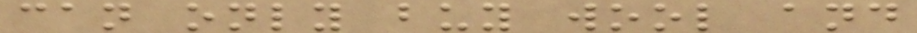can only buy wool and
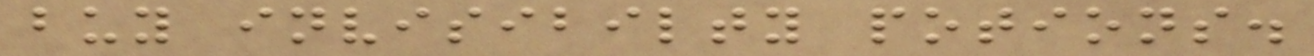buy invisibilty potions.
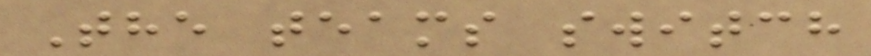The teams switch
